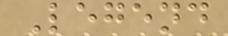Legend
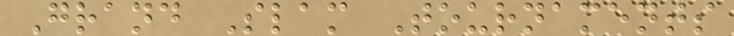Grand Slam Tournaments
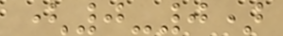(0-0)
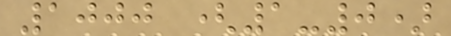1000 (1-0)
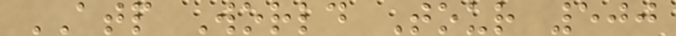ATP World Tour 500
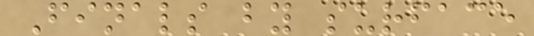Finals by surface
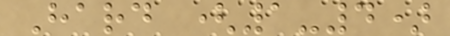Hard (1-4)
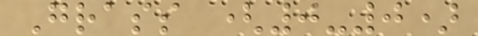Grass (0-0)
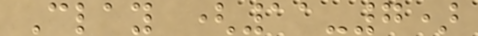Clay (11-7)
